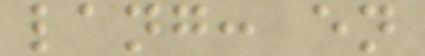lang: en
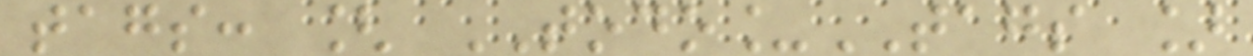tags: [ TODO_TAGS ]
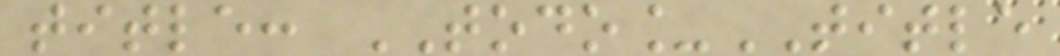title: TODO_TITLE
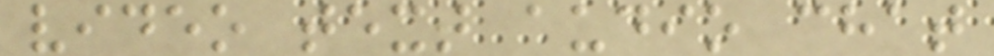video text audio chat
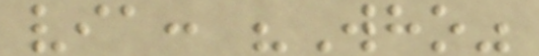via: "Who"
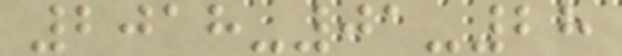2018-01-28
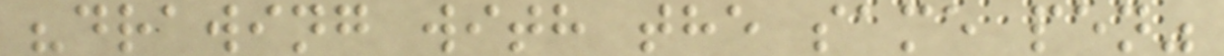"drawing with the same pen"
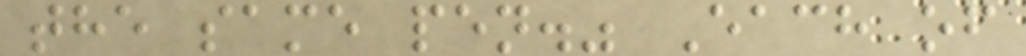the same pen." Each of
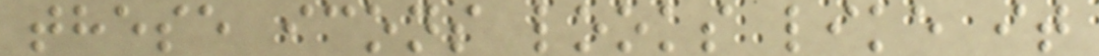these icons looks like it
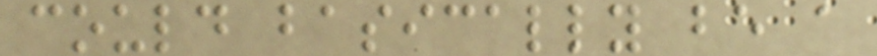could basically be a
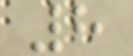8
